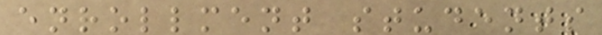enrollment students
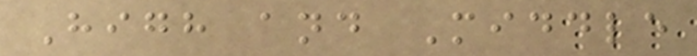High and Middle
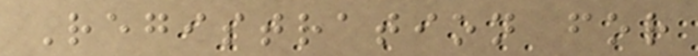Registration for
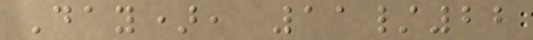Day), 11/22
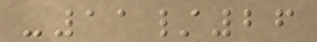-11/26
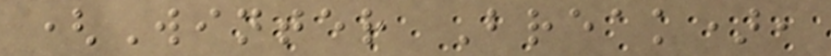(Winter Break),
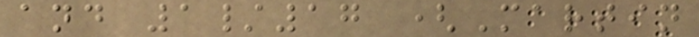and 1/17 (Martin
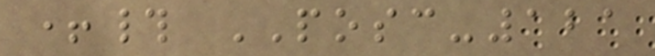+# POSC-121
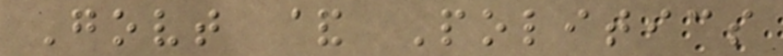Govt & Politics
